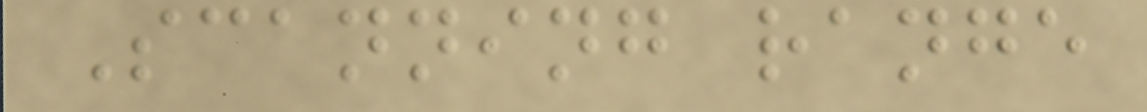Scanning range
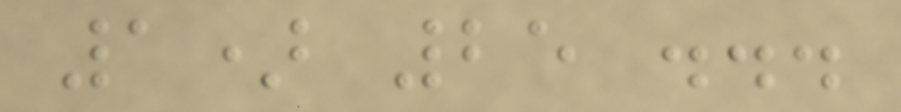1) 25 ...
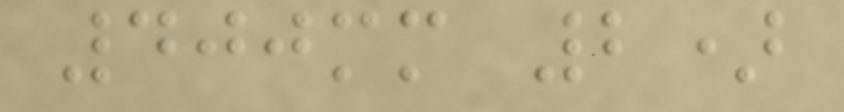400mm 2)
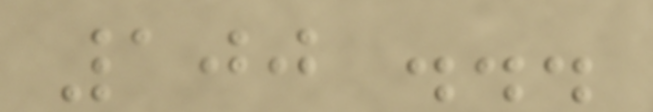100 ...
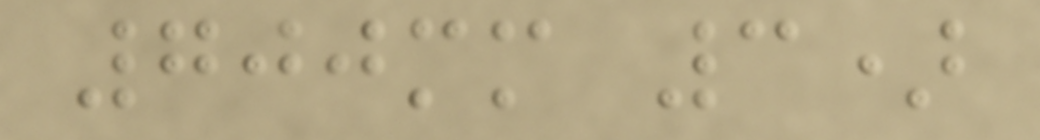700mm 3)
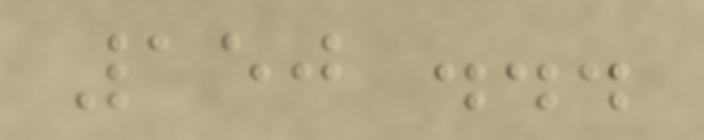150 ...
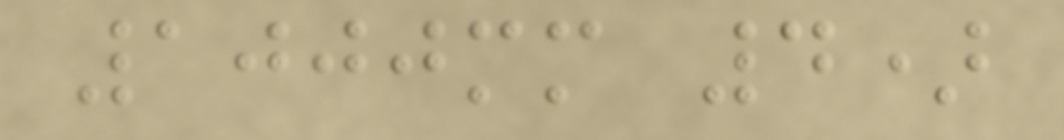1000mm 4)
